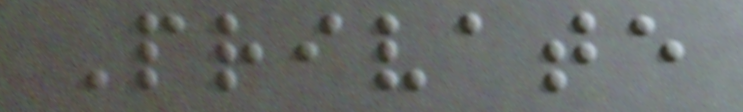Private
